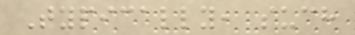Typically, such
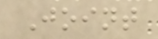Joint
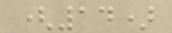(14)
